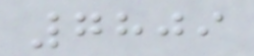7809
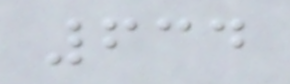634
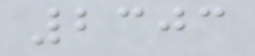2303
